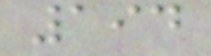194
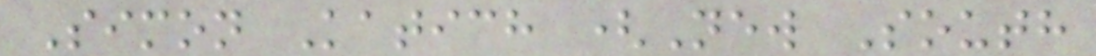Simon Katich (New South
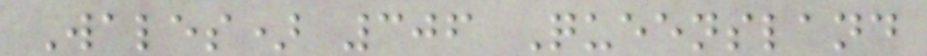Wales) 306 Queensland
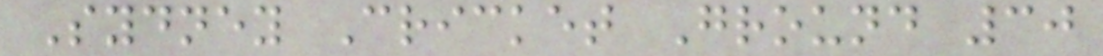Sydney Cricket Ground 30
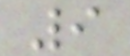9
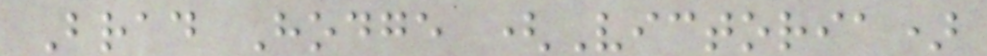Brad Hodge (Victoria)
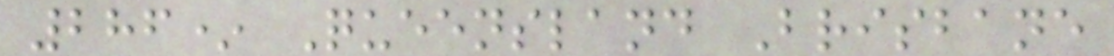286* Queensland Brisbane
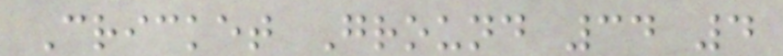Cricket Ground 34 4
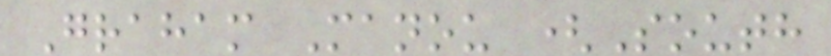Graham Manou (South
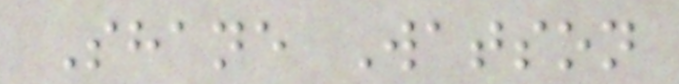Shane Watson
